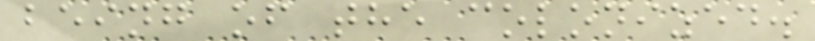being of the colonized.
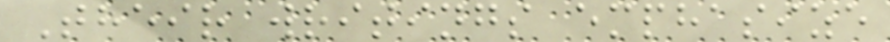Their writings emphasize
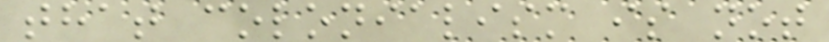that colonialism is not
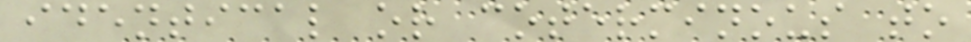identical or coterminous to
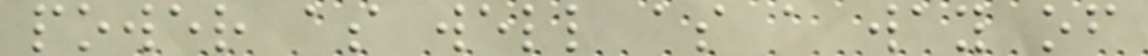power as well as a way of
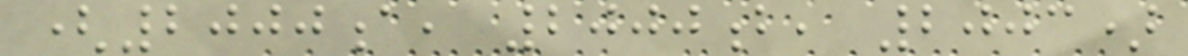(2000a, 2000b, 2003)
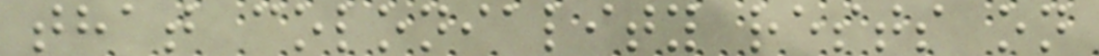that coloniality rests on
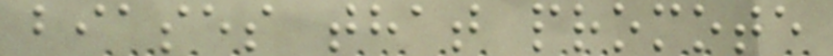biases that promote
